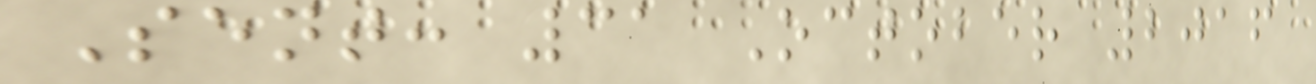Sent: 31 October 2016
